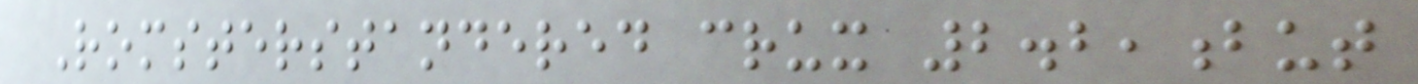Romsterstandered crux 2.2,but
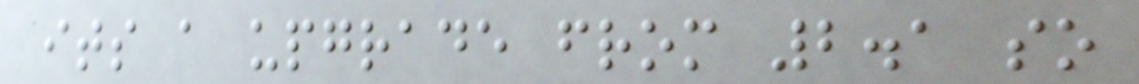its a upgrade from 2.1 so
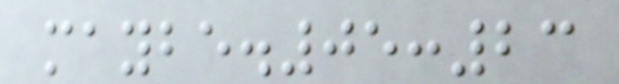maybe.05:23
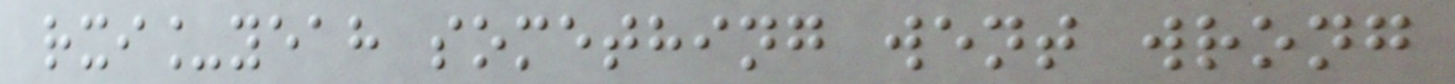rxi_yeah something went wrong
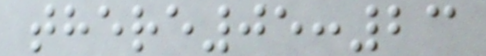there05:23
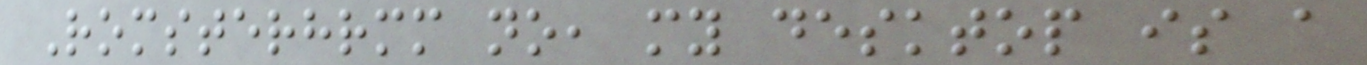Romsterhrmm no, my desktop is a
